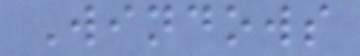Windows
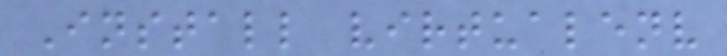Install virtualenv
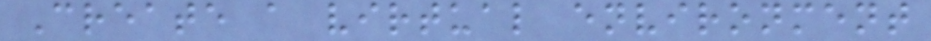Create a virtual environment
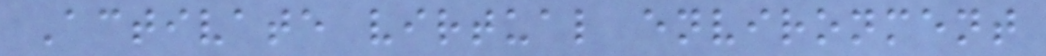Activate virtual environment
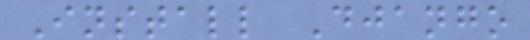Install Django
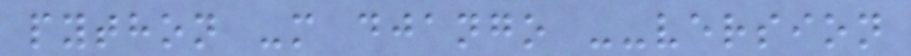python -m django --version
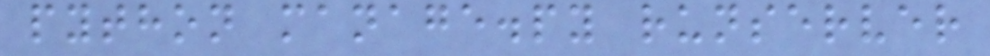python manage.py runserver
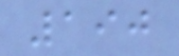190
